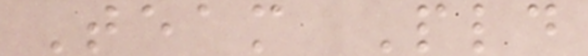Team Pld
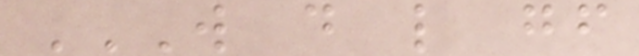W D L GF
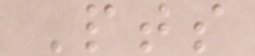Pts
